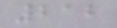212
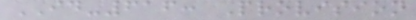ID-616: Provision
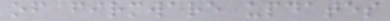of firmware updates
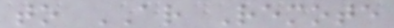to AR Remote
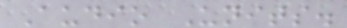Audio Units.
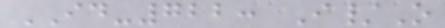ID-722: I/O
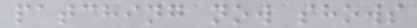patching now shows
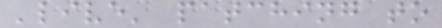'live' patching to
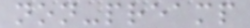non-preamp
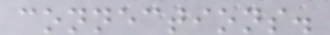connections.
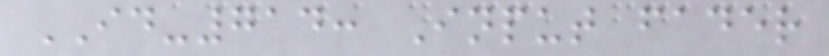ID-714: Input fader
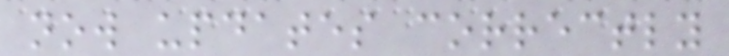now updates correctly
